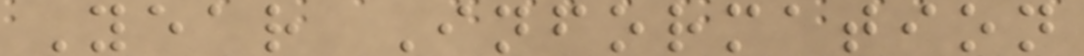Year Information
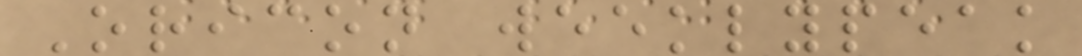Oricon weeklypeak
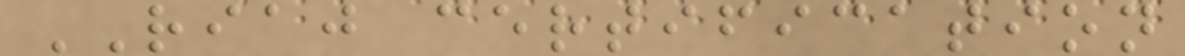RIAJ certification
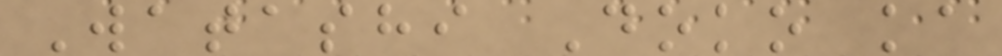Watashi Doko ka
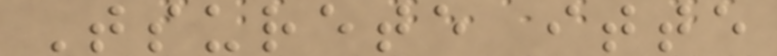Tsurete itte
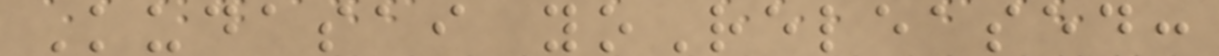Kudasai yoReleased:
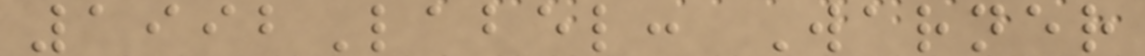1992Label: Warner
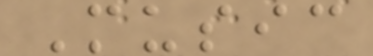Music
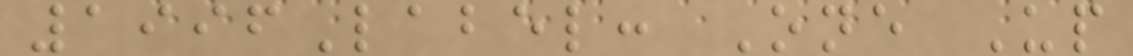1996Label: One Up
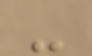-
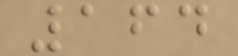164
